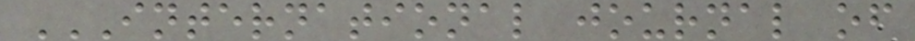INTERNATIONAL JOURNAL OF
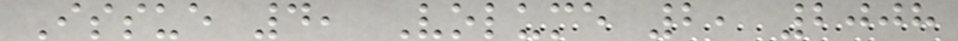Issue 4, Volume 2, 2008
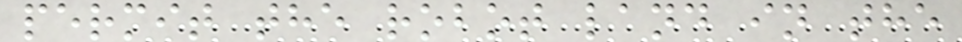permit the robot land in the
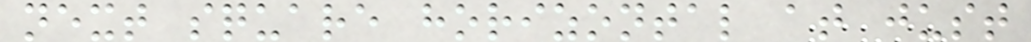next square horizontal at just
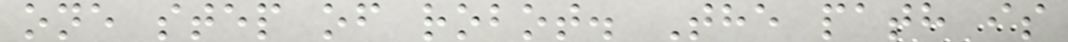one step of robot. The path is
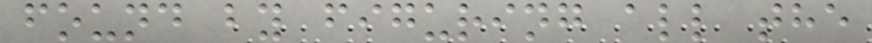found by figuring all the
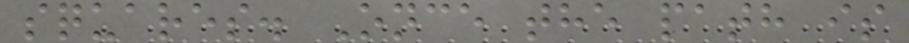squares. Once the path is
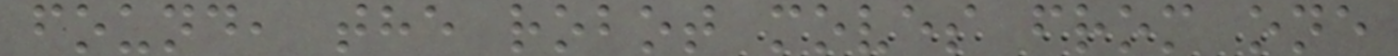found, the robot moves from one
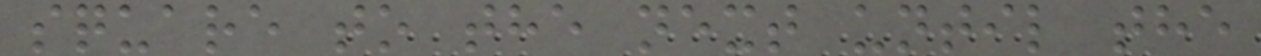square to the next until the
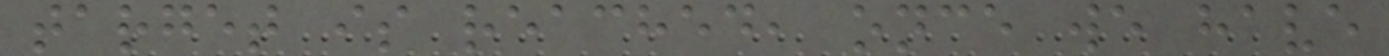target is reached, once we have
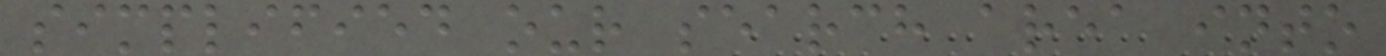simplified our search area into
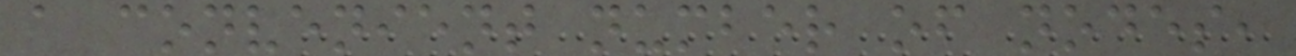a convenient number of nodes,
